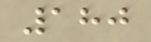180
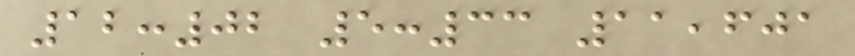12:02 5:33 11,601
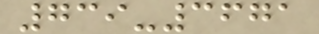739-3671
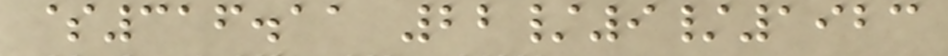$316.11 22/9/1923
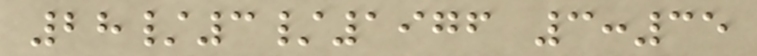28/3/1976 3:35
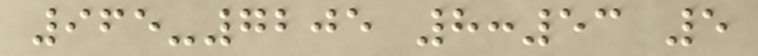965-7205 8:53 5
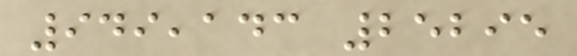949,143 25295
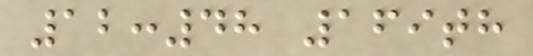12:48 169th
